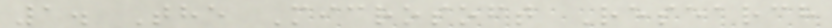1. The Microsoft Research
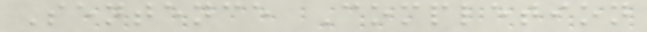Sentence Completion
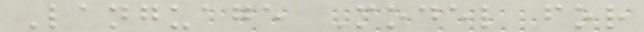Language Model for
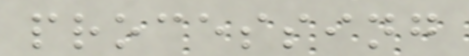processing
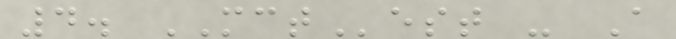4. MCTest - A
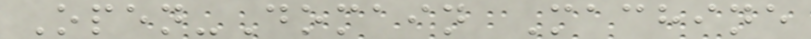Open-Domain Machine
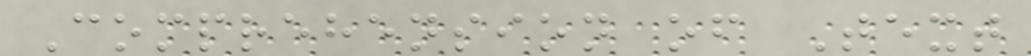Comprehension of Text
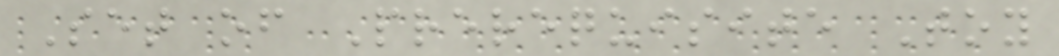Set of Prerequisite Toy
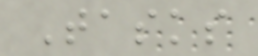Tasks
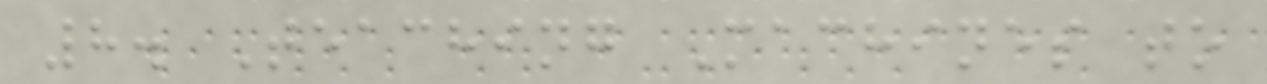8. Teaching Machines to
